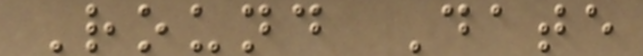Round Date
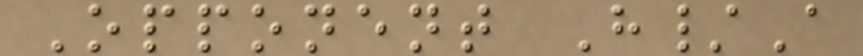Opponent H/A
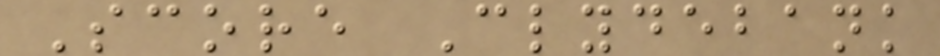Score Clydebank
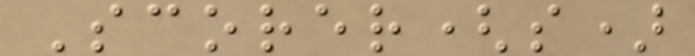Scorer(s)
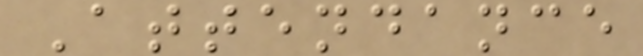Attendance
